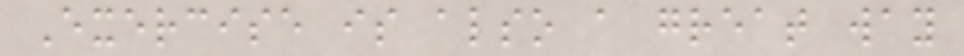Exercise is also a great way
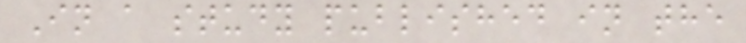In a study published in the
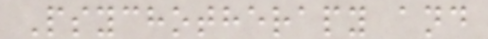Psychotherapy and
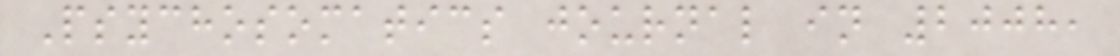Psychosomatics journal in 2008,
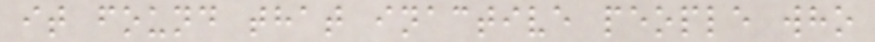it found that inactive people who
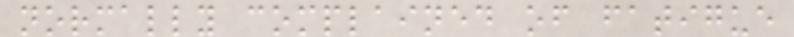normally complained of fatigue
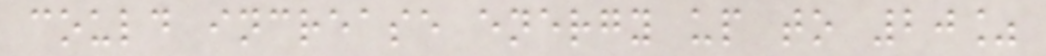could increase energy up to 20%
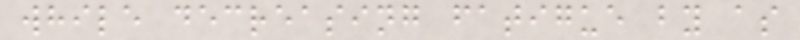while decreasing fatigue by as
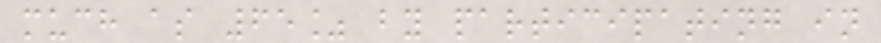much as 65% by participating in
